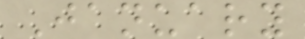January
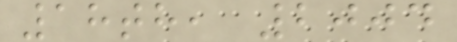18th, 2004
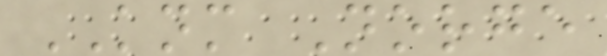KNM Norge
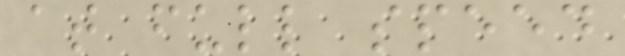at full speed
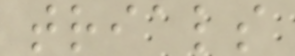trials
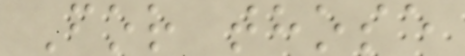For those
